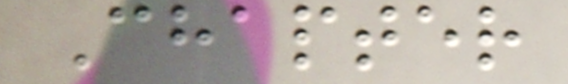Chapter
